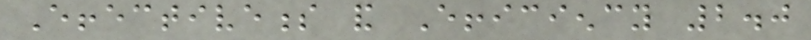Effectiveness and Efficiency 2.0
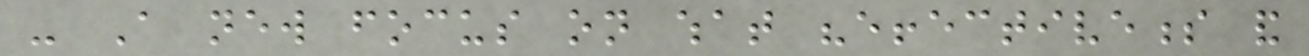- A new focus on what "effectiveness and
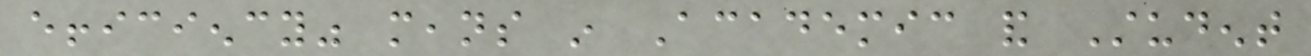efficiency" means in Academic and Student
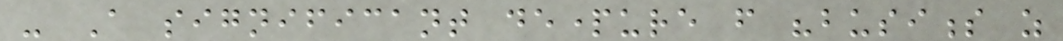- A significant departure from "business as
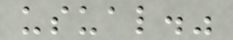usual."
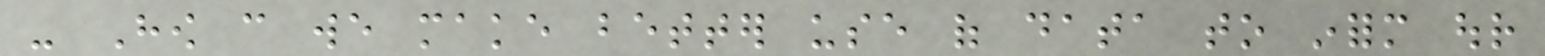- How can we make better use of data to inform our
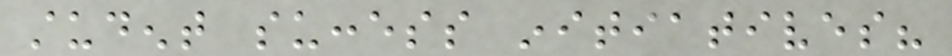student success initiatives?
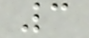3
